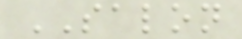SALON
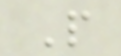P
